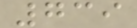739
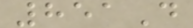851D
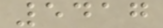5417
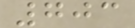703
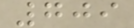709
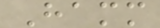Hamm
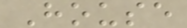House
